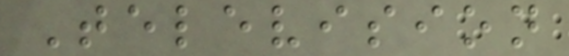Television
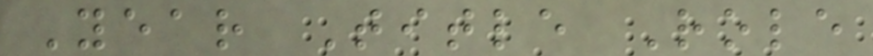Year Title Role
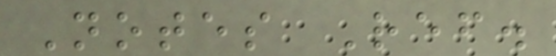Notes Ref.
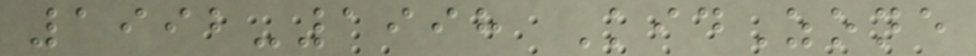1992-1998 KidZone
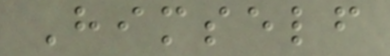Himself
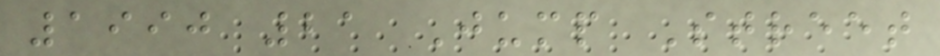1990 21 Jump Street
